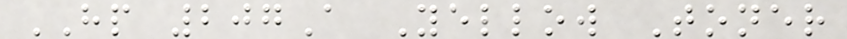HP 207A Yellow Toner
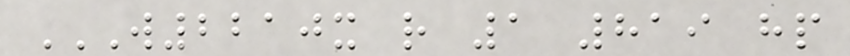W2210X R 1 819 HP
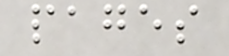pages
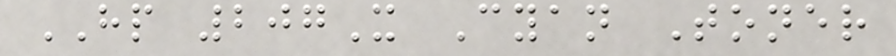HP 207X Cyan Toner
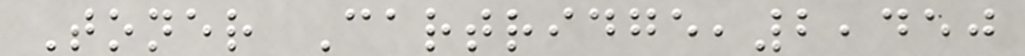Toner Cartridge,2,450
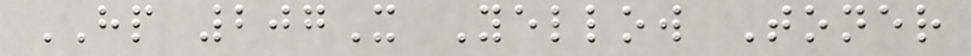HP 207X Yellow Toner
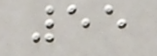55
